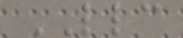LLC
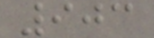903
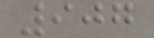907
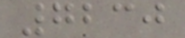7230
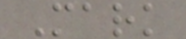Mark
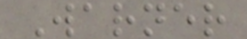Warner
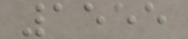1555
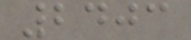2403
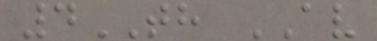4TH AV
